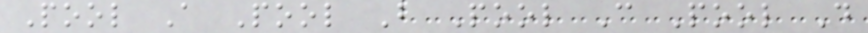Pool A Pool B Pool C Pool D
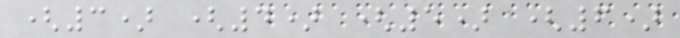(3) (4) (5) (6)
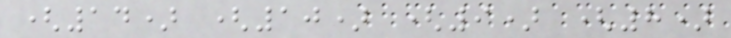(14) (10) (9) (8)
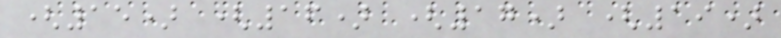(15) (16) (17) (19)
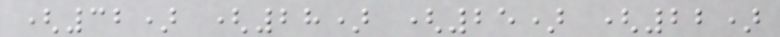(32) (28) (25) (22)
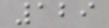129
